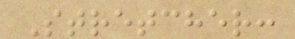Stretcher:
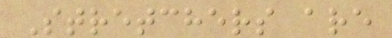Stretchers are
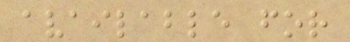available for
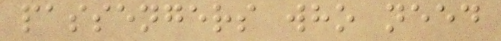passengers who need
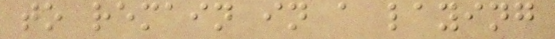to remain in a laying
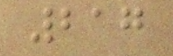217
